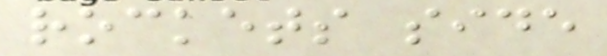rockets side
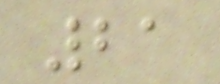21
